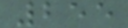255
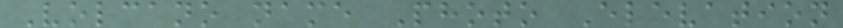Volcano name Photo Elevation
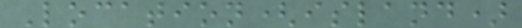Location(island)
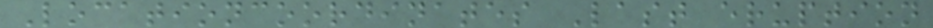Locationcoordinates Last eruption
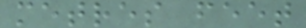metres feet
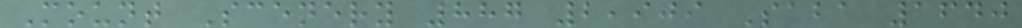Mount Scenery 887 2,909 Saba 1640
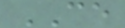CE
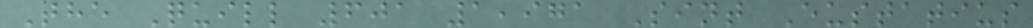The Quill 601 1,971 Sint Eustatius
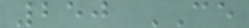250 CE
